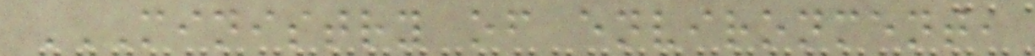MINISTRY OF ENVIRONMENT,
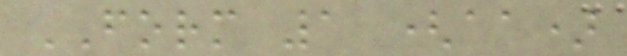FORM 1 (aa)
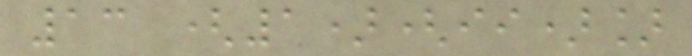13 (1)(ii)]
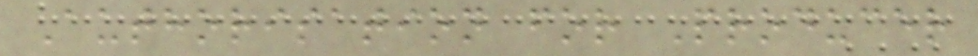Authorisation for Producer
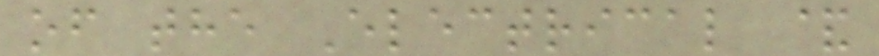of the Electrical &
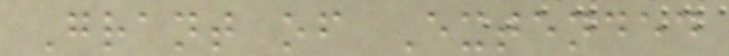Grant of Extended
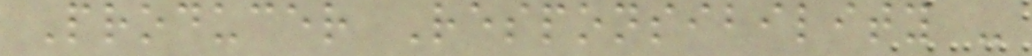Producer Responsibility -
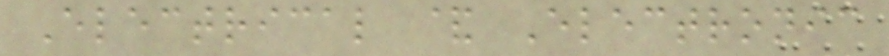Electrical & Electronic
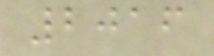2016
